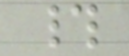#
